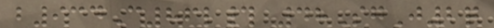b934C86l# 48SgJ2q
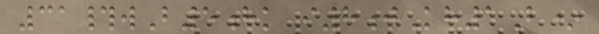31#wB5hk i8jKh1B*
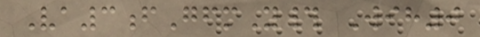Va3fGfmY# Wih0
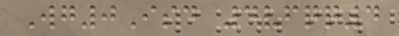Wg0Isd 4vfqq4
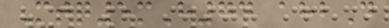Mtq5mH74 ahbD
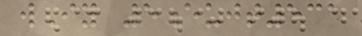wIy 5eujt531
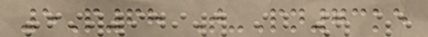5P68 T-Pn73ke
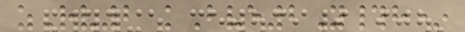zRv2 kBve2Y#h*
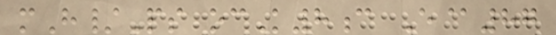mH/Ps ocK8c E@87
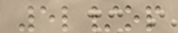5l/op
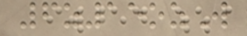6z15ozW
